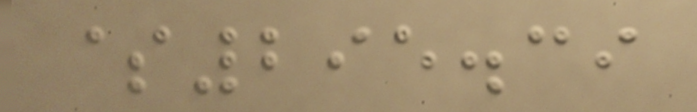$295.39
